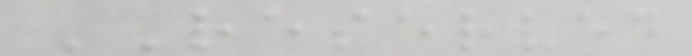RESERVED
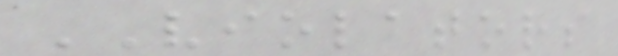VIOLATORS
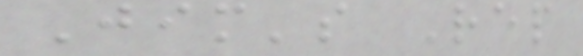Jim's Rep
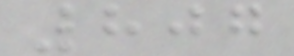807
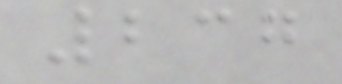237
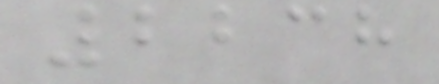2238
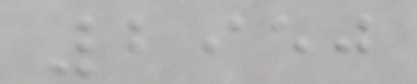2950
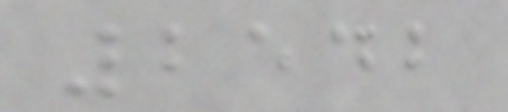2542
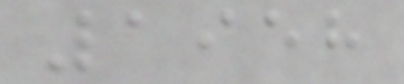1958
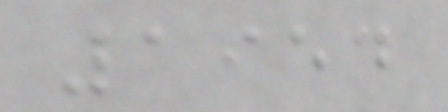1954
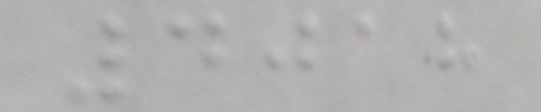4018
